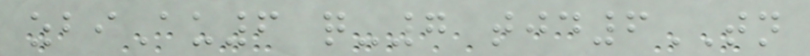zbiAu6 q-7 tjd6TN
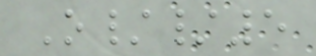O//5
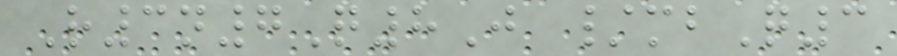R3n7Q8J /mbQ3
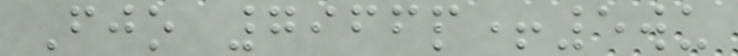Fjo 7966p+5wu
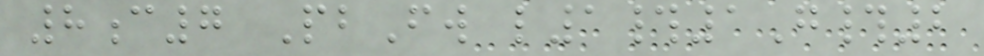8c7 PbFw l1#1G#2
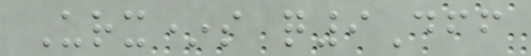Urx*s q9Dff
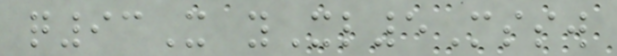q93X yXl5Mssw
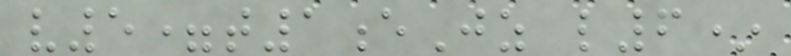v5=t1eJz l6*
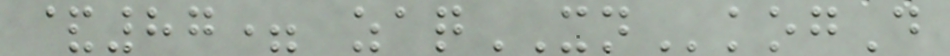&87= zaqXNkogD
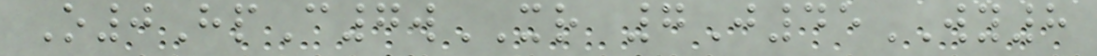O0HpC7wXR 7J45WY8
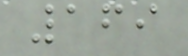169
